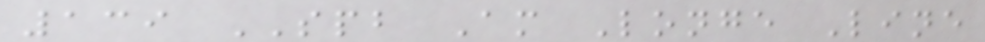139 SPB Am Longe Line
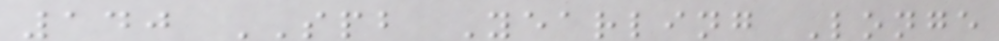140 SPB Yearling Longe
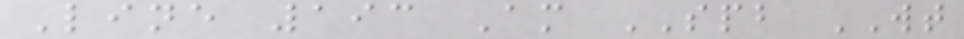Line 193 Am SPB WT
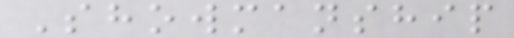Showmanship
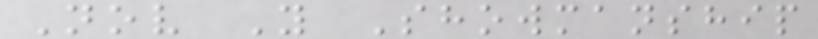Nov Y Showmanship
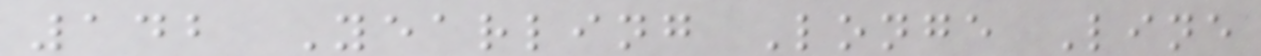142 Yearling Longe Line
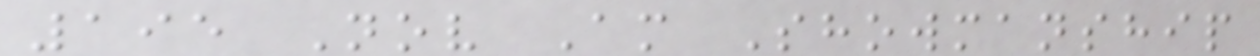195 Nov Am Showmanship
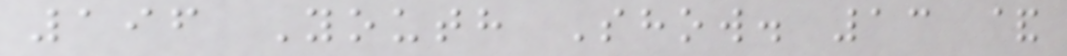196 Youth Show. 13 &
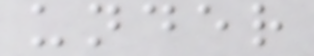under
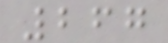267
